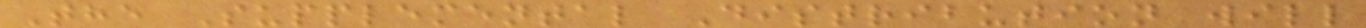The Supplemental Distribution will
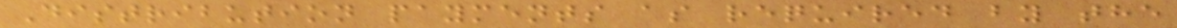Distribution payments as required by the
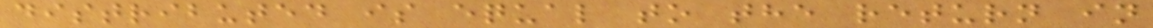distributed is equal to the return in
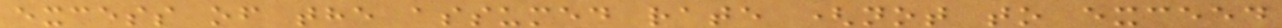excess of the assumed rate (not to exceed
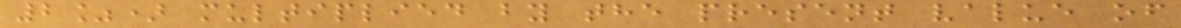2%) multiplied by the present value of
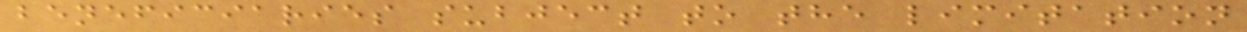beneficiaries subject to the limitation
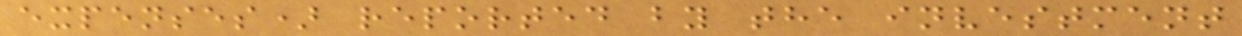expenses) reported by the investment
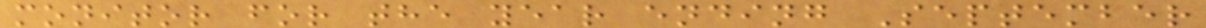monitor for the year ending September
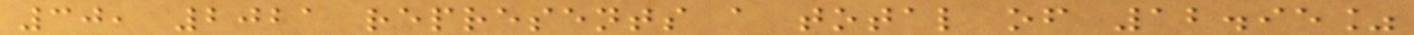30, 2021 represents a total of 12.95%
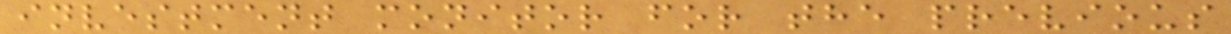investment monitor for the previous
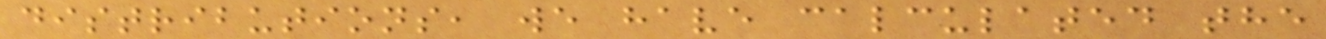distributions, we have calculated the
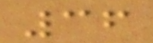36
